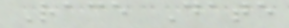Race Date
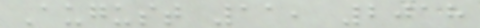August 11, 2018
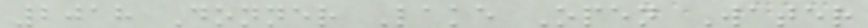2018 Donner Lake Open Water
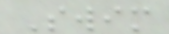Swim
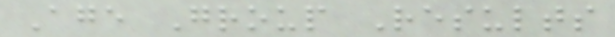Age Group Results
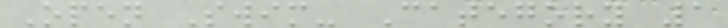Open Swim- Category 1
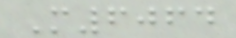M6064
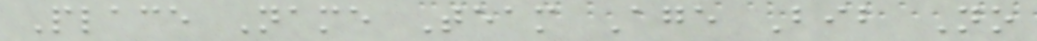Place Name Team Age Bib No
